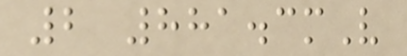2 881.3mV
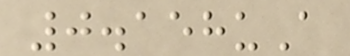0.158uA
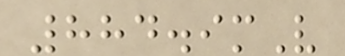884.9mV
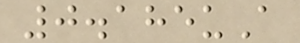0.185uA
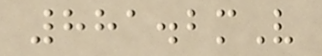881.2mV
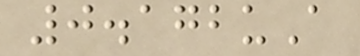0.172uA
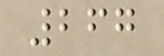267
